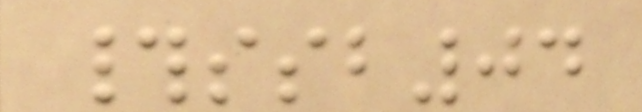#ssb04
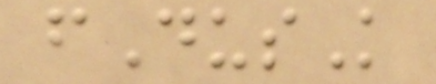fDusK
